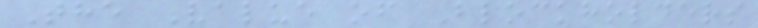The Value of Blockholders
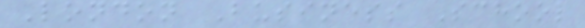London Business School
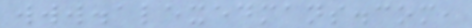www.alexedmans.com,
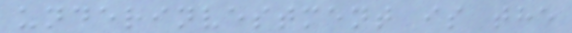underinvestment is the
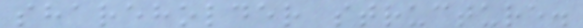shareholder structure.
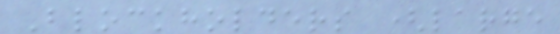Blockholders (large
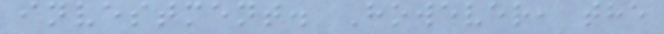investment. However, the
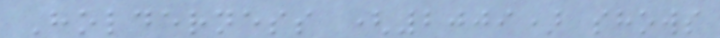Holderness (2009) shows
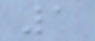1
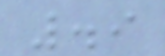.9
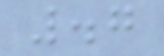.7
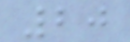20
